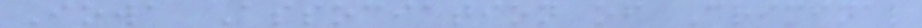Iowa Association of Criminal
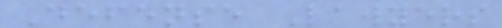Defense Lawyers
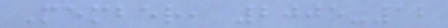Member, 2005-12
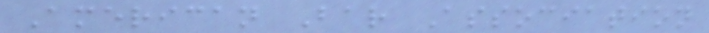American Bar Association
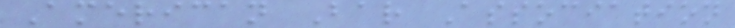American Bar Association
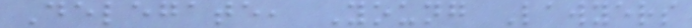Delegate, Young Lawyers
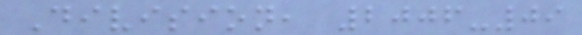Division, 2006-09
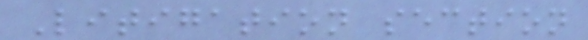Litigation section
